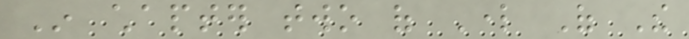In chapter two of Lord Of The
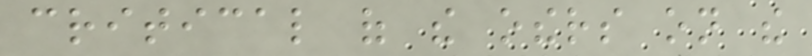critical of the others on the
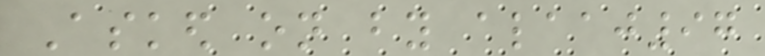Asked on by alaaj97
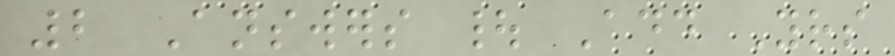2 Answers | Add Yours
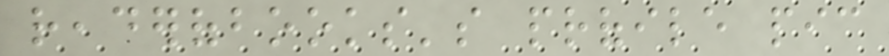readerofbooks's profile pic
